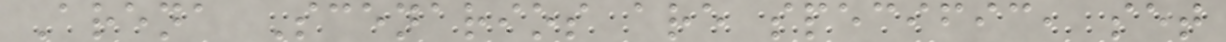Arena Scenarios are specific, set
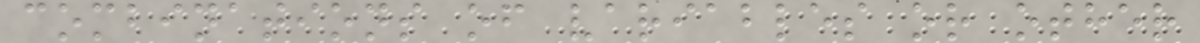combinations of variables or other
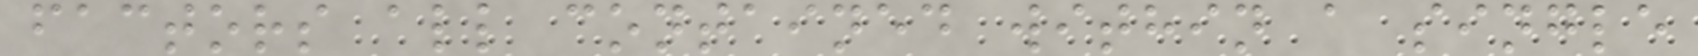factors all contained within a single
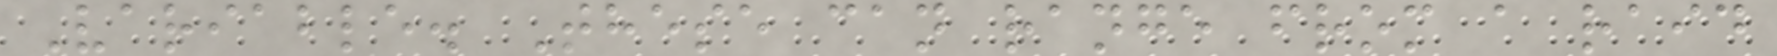Variable. These can range from a raid
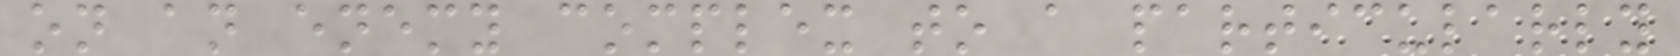on an enemy complex to a particularly
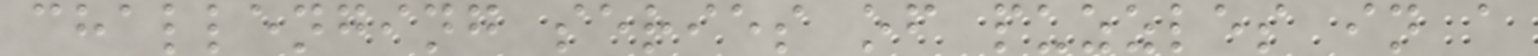challenging series of puzzles in a
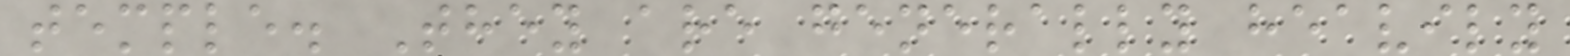temple. They are generally heavily
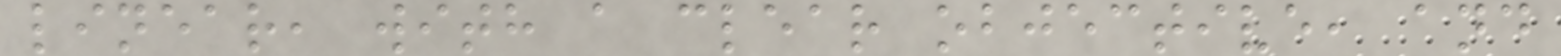linear, with a clear objective, and
